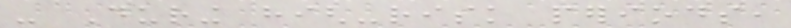- During high-risk periods,
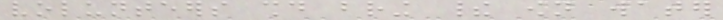volunteers should bring their own water
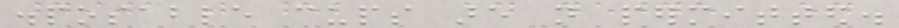disposable cups are not permitted.
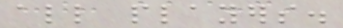all players.
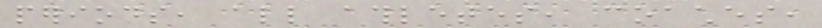periods, all athletes, coaches,
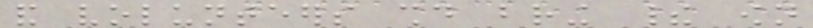and volunteers should bring their own
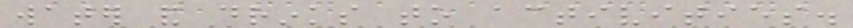water and drinks to activities.
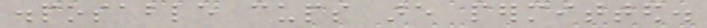disposable cups are permitted.
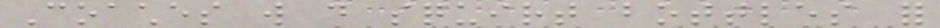Coaches will do squirt bottles for
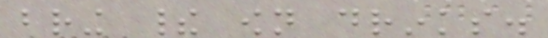bring their own drinks.
